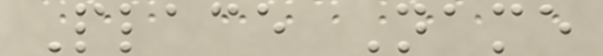Place Name
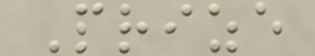Prize
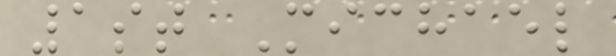1st Michael
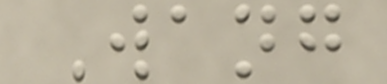Wang
